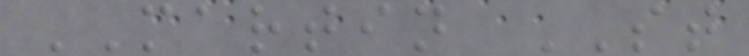MARTIN ST
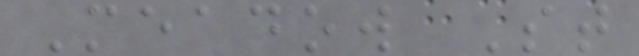Meadow St
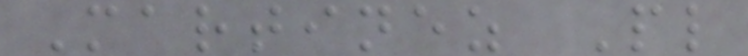Martinez Pl
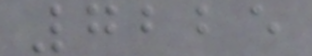7225
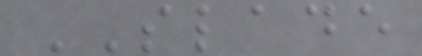SLADE
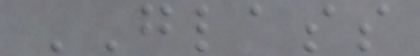GLASS
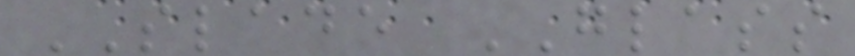SLADE GLASS
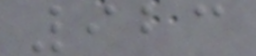923
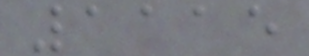1115
